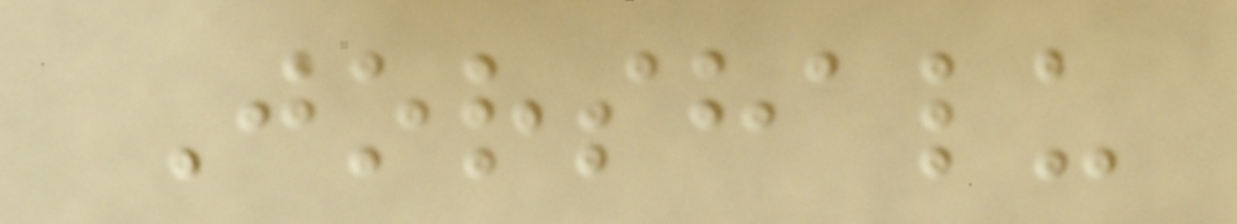Jorshalu
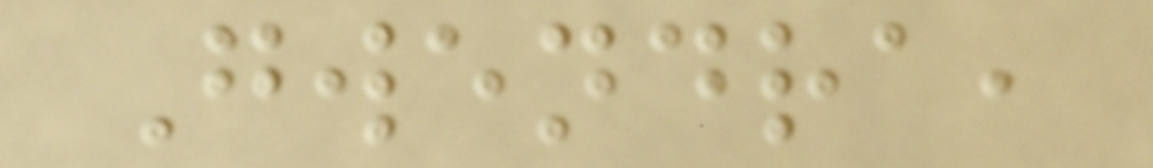Gwendra,
